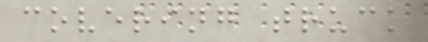covering truck
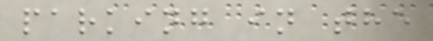parking in the
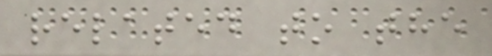related to the
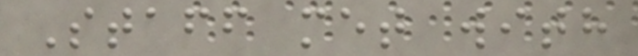Staff met with
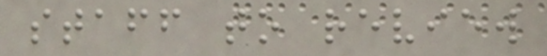staff to review
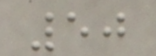50
